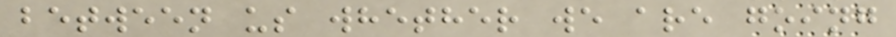between us whether we are going
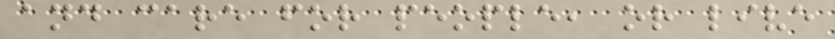and care for people, or live
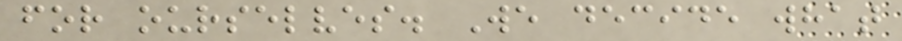for ourselves. We decide what
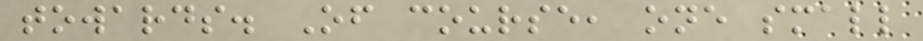towards. Of course, one small
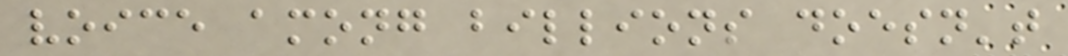voice among billions doesn't
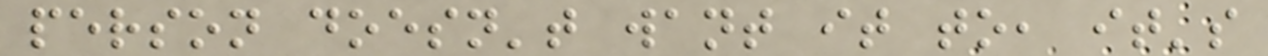person doesn't want it to, it's
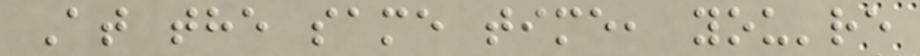At the same time, you're
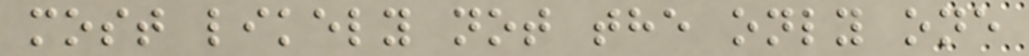most likely not the only one
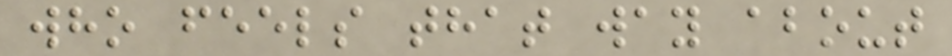who feels that way about
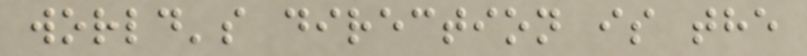world's direction is the
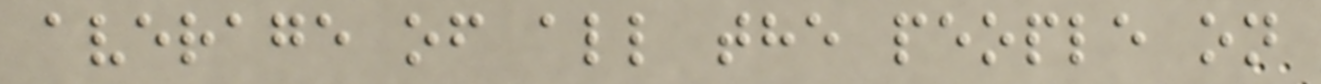average of all the people on
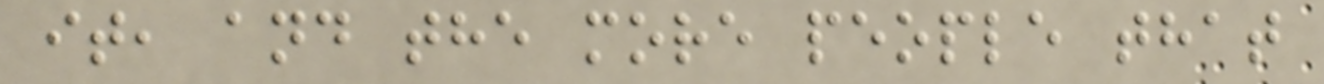it, and the more people that
